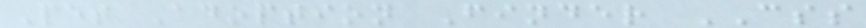Pet Adoption Finder CSS
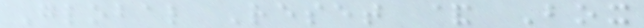Global Reset & Box
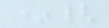*{
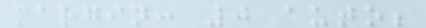margin: 0 auto;
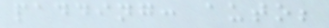padding: auto;
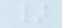}
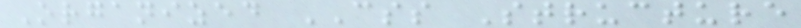Organized CSS Structure
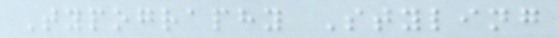Typography Styling
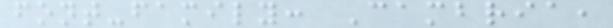font-family: Cambria,
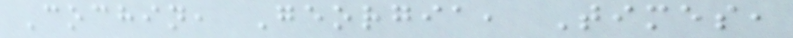Cochin, Georgia, Times,
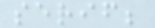serif;
